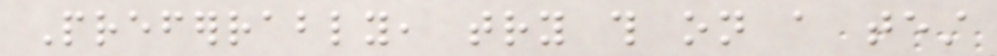Preferrably, try this on a test
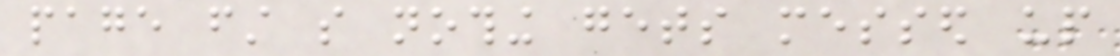page first so nothing gets messed up
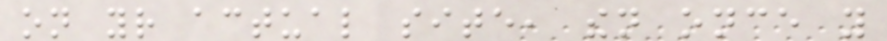on your actual site, then once you
